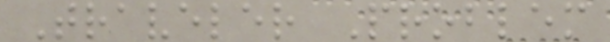Traveler Problem
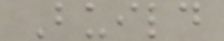Build
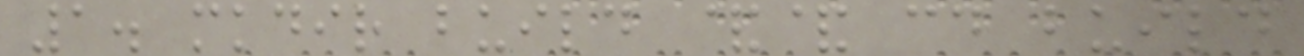1. mkdir build && cd build
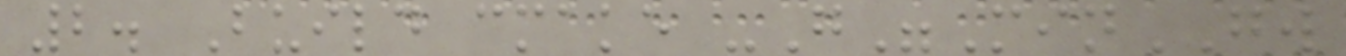2. Build cmake -G"MinGW
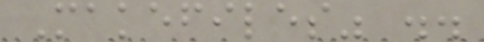Makefiles" ..
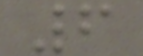6
